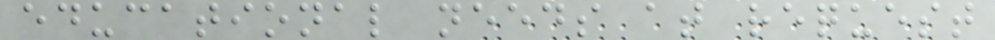educational needs at request
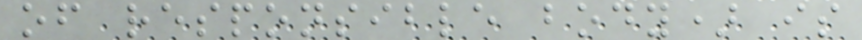of responsible body) is
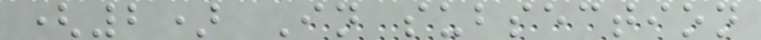(2) In subsection
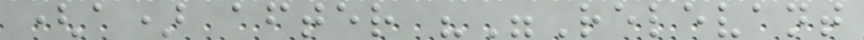(a) after ""Relevant
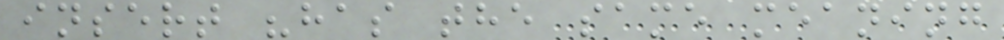insert "has the same meaning
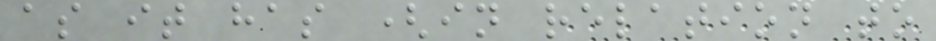as it has (in relation to
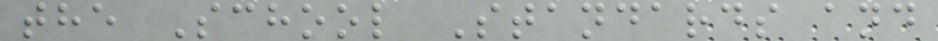the School Standards and
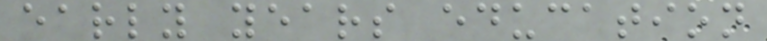early years education
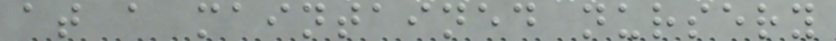at a maintained nursery
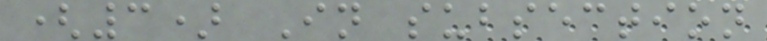(3) In subsection
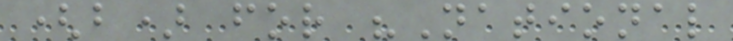(b) for "National
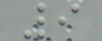9
